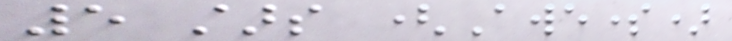5 stars (Awesome)
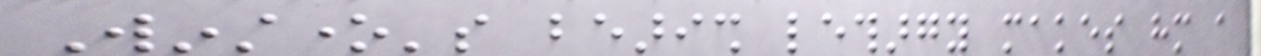Winstone's bearish lethargy makes him a
